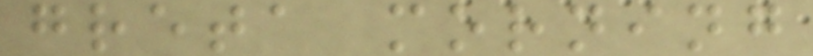greta morning
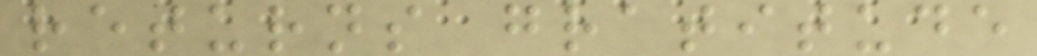returns gratitude
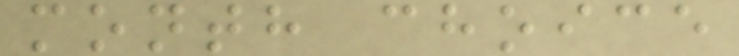month choice
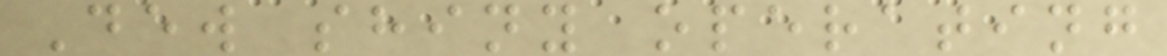Dew shiny operating
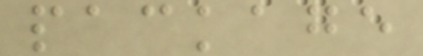package
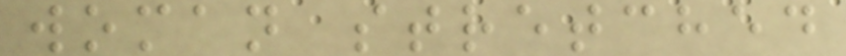woman stretched
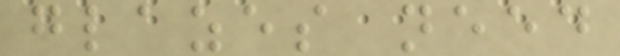glazes need
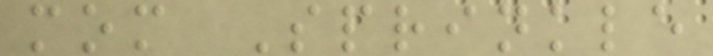mom Sprinkle
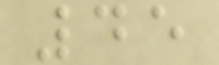45
